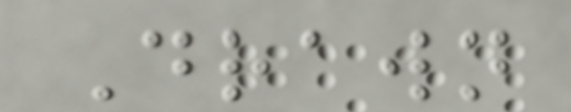Drawn
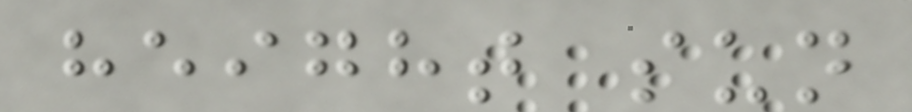height sun
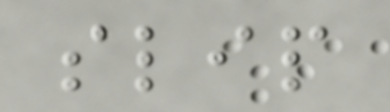slip
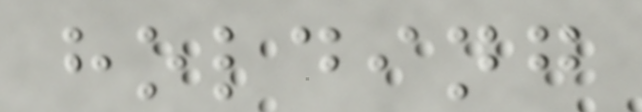holding
